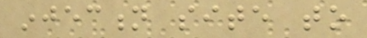injection site to
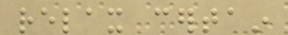relax certain
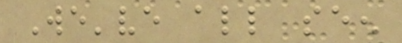We've all seen
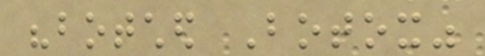"botched Botox"
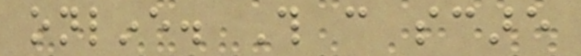online. This can scare
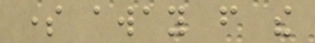some away from the
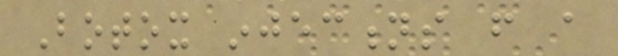Botox injections from a
